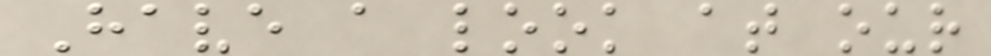Have a look at our
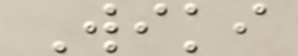Wiki
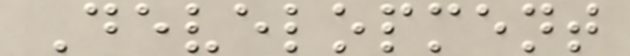Development
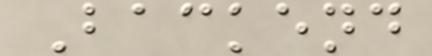Backend
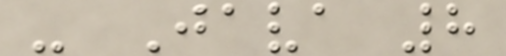- Java 8
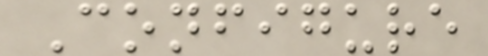Configure
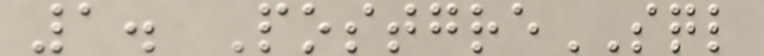1. PostgreSQL
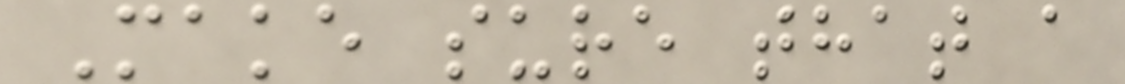Make sure that a
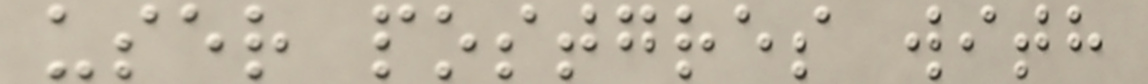user postgres with
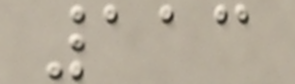113
